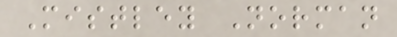Mistley Norman
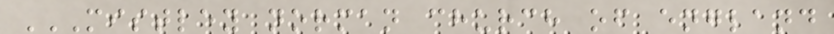MISTLEY NORMAN CHURCH OF ENGLAND
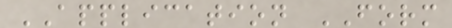APPLICATION FORM
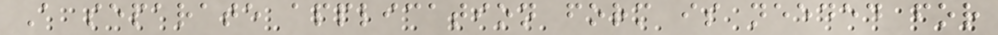A separate application form is needed for
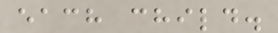each child.
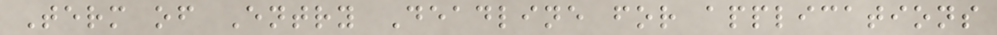Term of Entry Deadline for applications
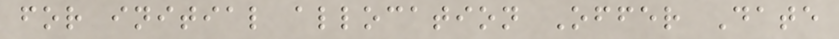for initial allocation Offer Date
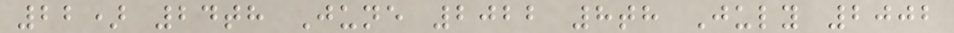22) 24th June 2022 8th July 2002
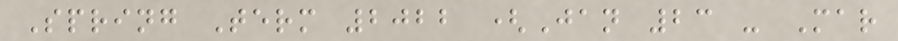Spring Term 2022 (Jan 23 - Mar
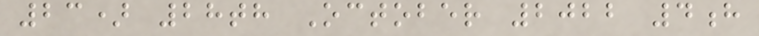23) 28th October 2022 4h
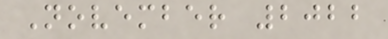November 2022
